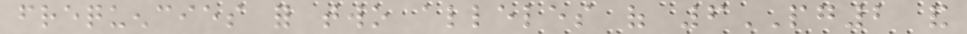frequencies for two alleles of 6PG2 and
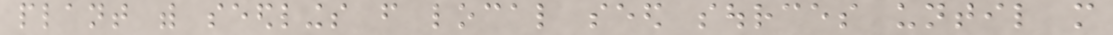plant with seedlings from local seed sources until more
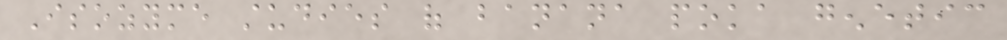Isozyme studies of banana poka genetic
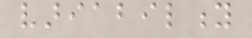variability
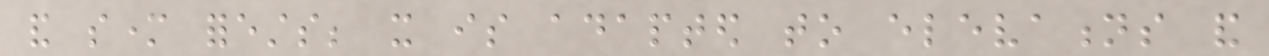and smother forests; it is adapted to elevations and
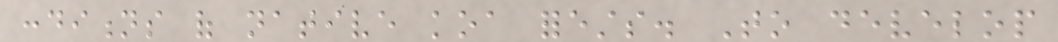conditions of native koa forests. To develop
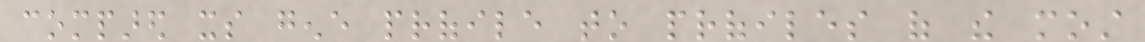compared its gene profile to profiles of the most
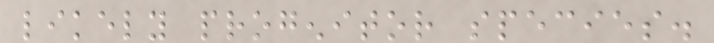likely progenitor species.
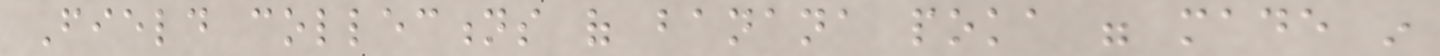Field collections of banana poka were made in
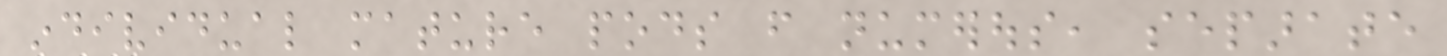individual mature pods from numerous, separate
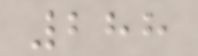288
